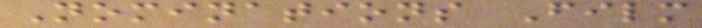Nominations Film
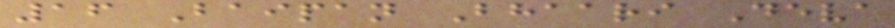16 Baipan Bhaari Deva
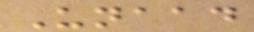Unaad
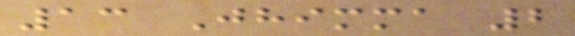13 Jhimma 2
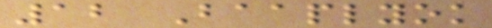12 Baaplyok
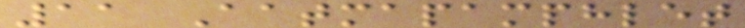11 Aatmapamphlet
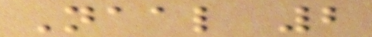Naal 2
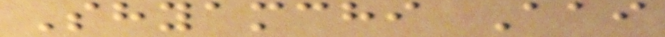Shyamchi Aai
